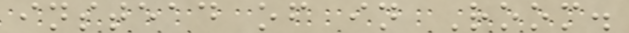instead of in Room.
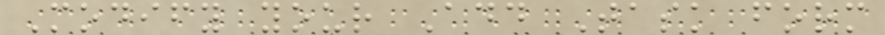Modify your Add Task form
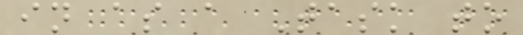in as a Task to
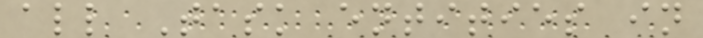all Task entities in
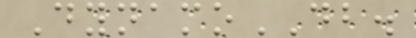DynamoDB.
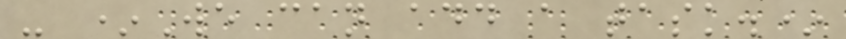- *We can add a task.*
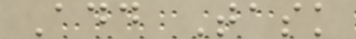Add Task
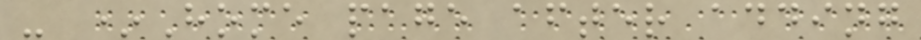- *Home page after adding
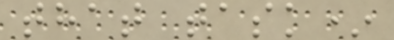that task*
